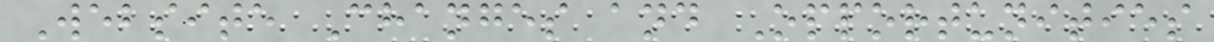Website Changes and Opportunities
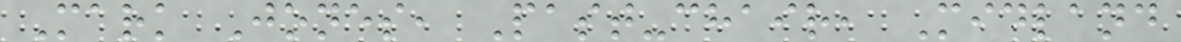Mark Jones, Past-chair, Midland
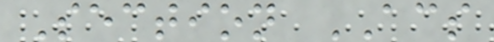Section ACS
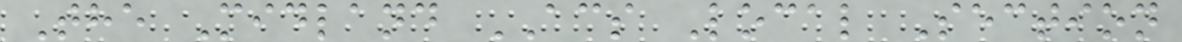The Midland ACS Local Section
